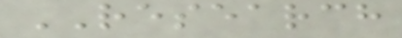RESEARCH
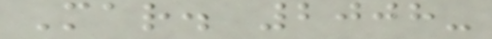Mar. 2008-
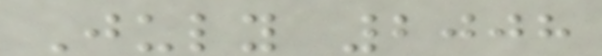July 2008
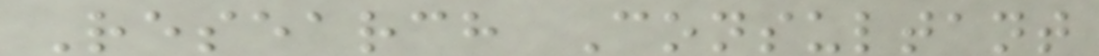Research Consultant
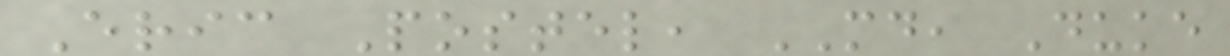Eric Postel, MD, Duke
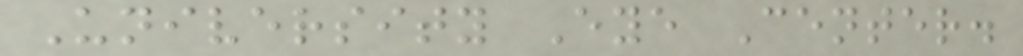University Eye Center.
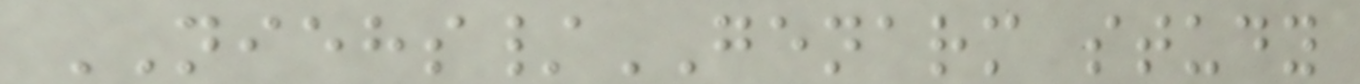NIEHS/GENARM study
